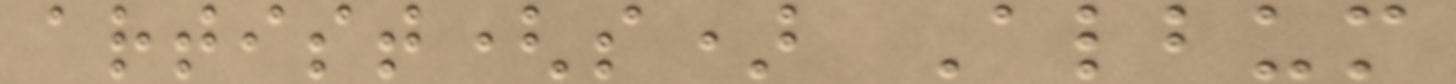artist(s) Album
